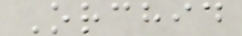Orchid
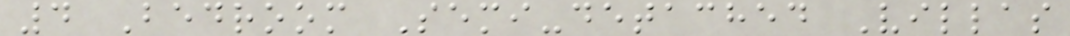4 Bedroom Semi-detached Villas
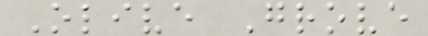Olive Grove
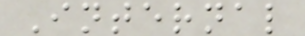Internal
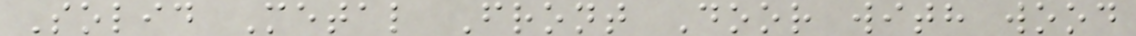Solid Metal Front Door with wood
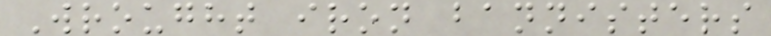Wrought iron bannisters
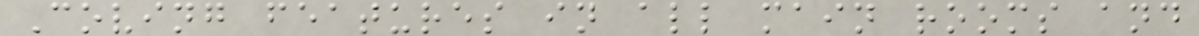Coving features in all main rooms and
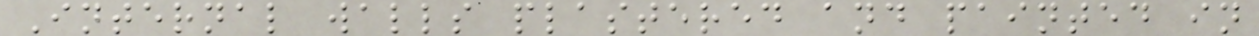Internal walls plastered and painted in
